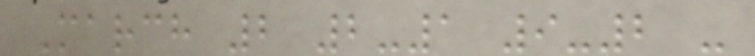March 2 2-1 9-2 -
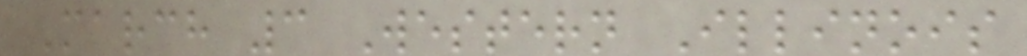March 3 Western Illinois
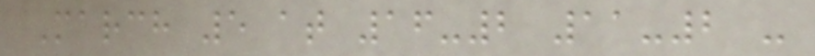March 5 at 16-2 11-2 -
